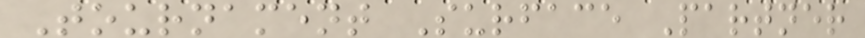Tournament Surface Partner
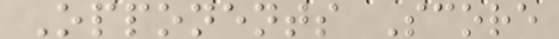Opponents Score
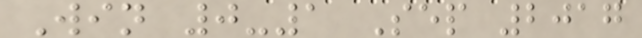Win 0-1 Sep 2017
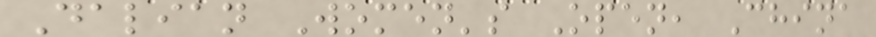Dalian Women's Open, China
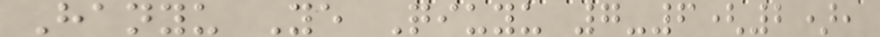Hanyu Ye Qiuyu 7-6(2),
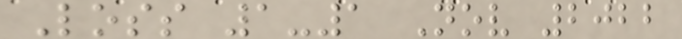Loss 1-1 Nov 2022
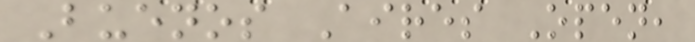Buenos Aires Open,
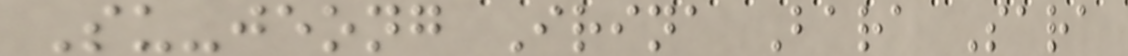Su-jeong Irina Bara Sara
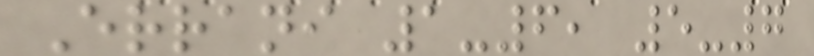Errani 1-6, 5-7
